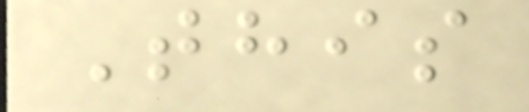This
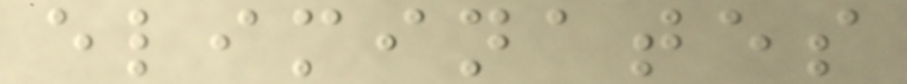eliminates
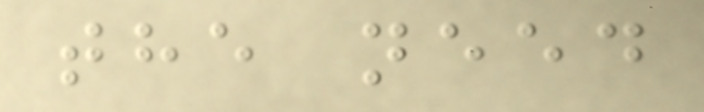the need
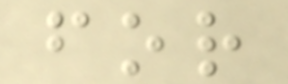for
